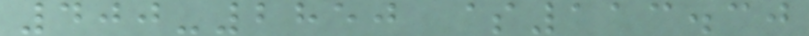400-2850 $113.30
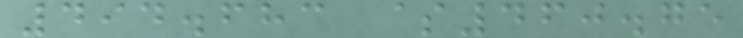494.683 $460.75
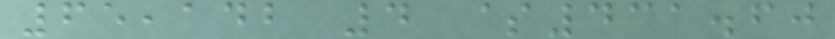65,142 4 $431.60
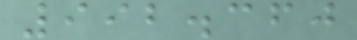992.360
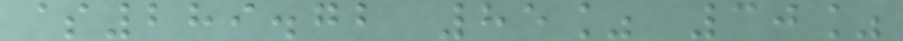$289.72 85% 30%
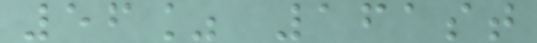56% 161st
